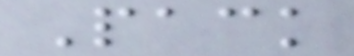Pack
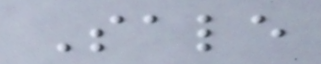Sale
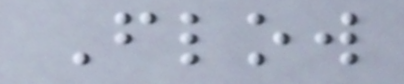Flow
